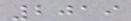2019
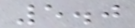5.0
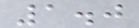1.0
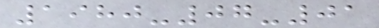1980-07-01
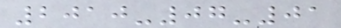2010-07-01
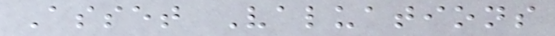Asset Valuations
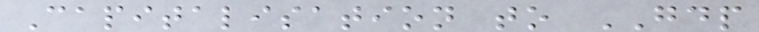Capitalisation to GDP
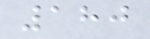180
